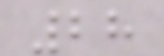28
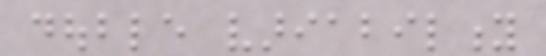double variability
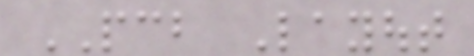PCB Layout
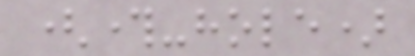(through-hole)
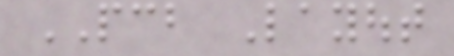PCB Layout
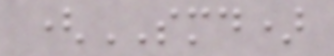(SMD)
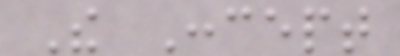The Concept
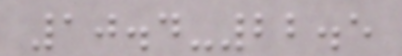10.4-22.5
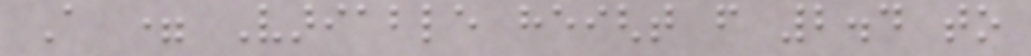A = Variable height from 2.4 to
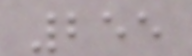255
